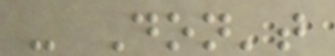- Don't
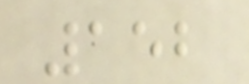152
